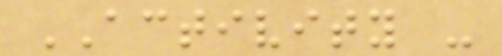ACTIVITY -
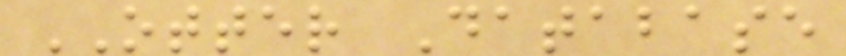OTTER Database
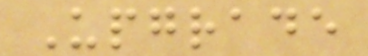Upgrade
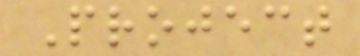Project
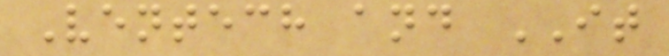Ventech and IT
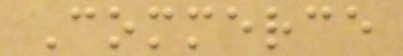Commerce
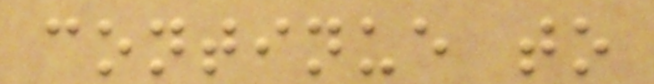continue to
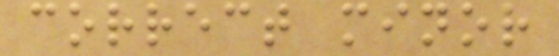correct minor
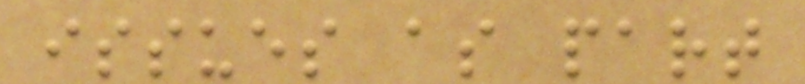issues as part
